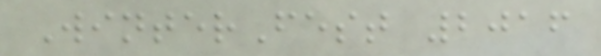WinterFest 2016
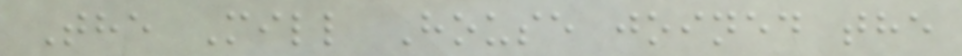The Mill House joined the
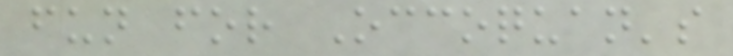fun for Occoquan's
